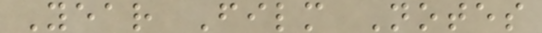Year Film Notes
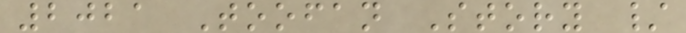2021 Toofan Story /
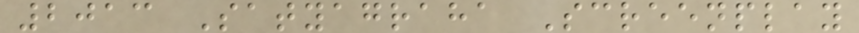2013 Satyagraha Screenplay
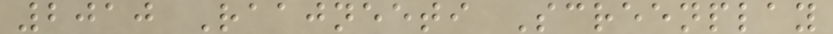2010 Raajneeti Screenplay
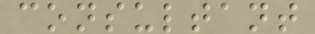consultant
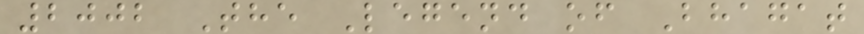2002 The Legend of Bhagat
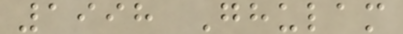1998 Ghulam
